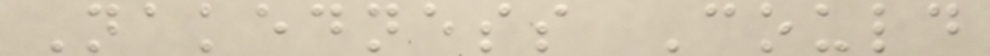Nakedness Could
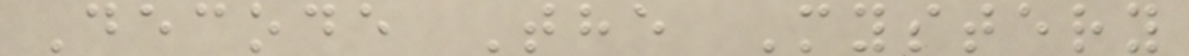Decode The Mystery
